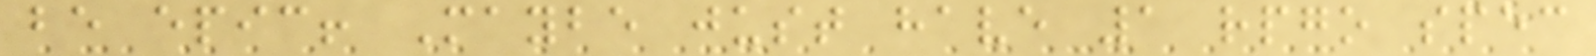be epic! Maybe just have 1 rpgo spec
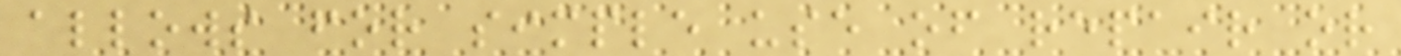allows for simple use of repair or
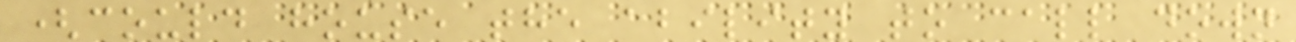(could house the ability to call down
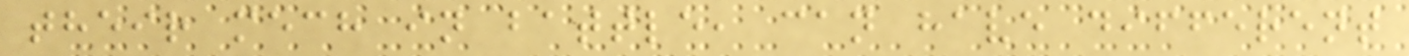their mech in battle, can have different
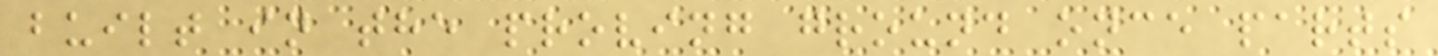built in the proving ground once parts
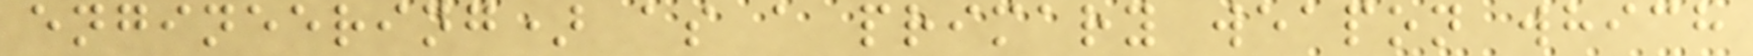engineering) as a primary weapon which
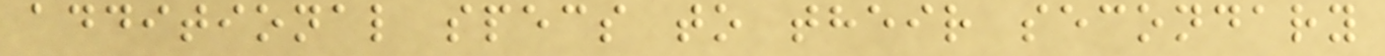additional specs to their secondary
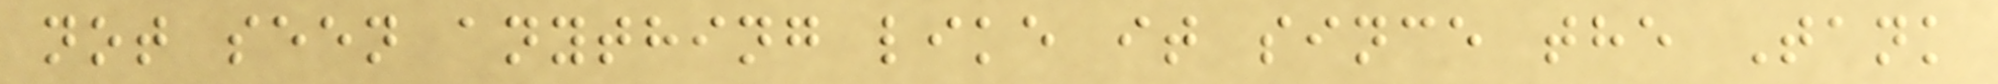not seen anything like it since the Tank
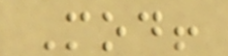Mod!
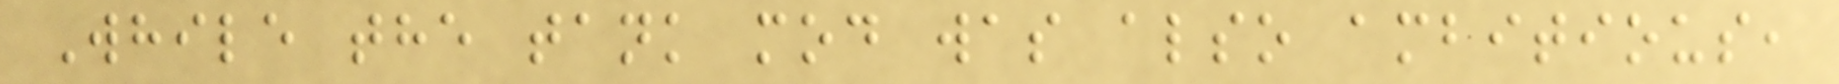While the tank mod was also ambitious,
